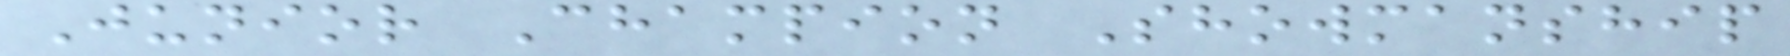Junior Champion Showmanship
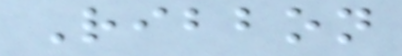Ribbon
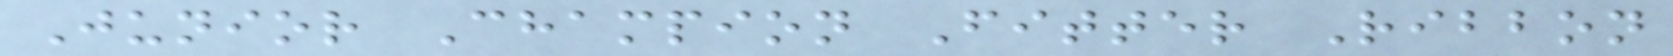Junior Champion Fitter Ribbon
